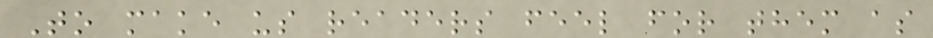To make us readers feel for them as
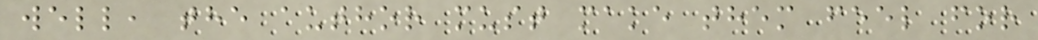well, the author must make them feel for
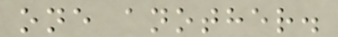one another.
